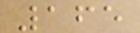165
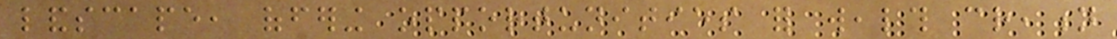landscape, offering opportunities for wealth creation
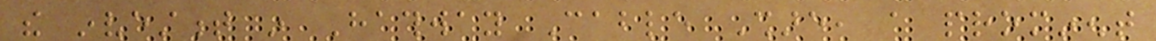the investment in Hathway Cable Share, a prominent
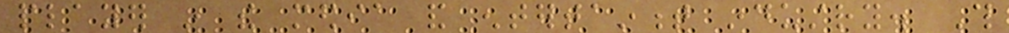player in the media and entertainment industry. This
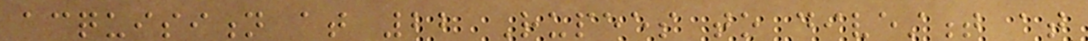acquisition at 22 Rupees to divestment at
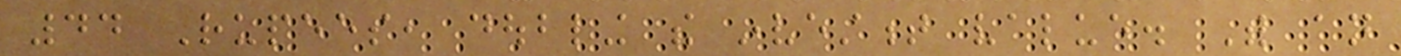44 Rupees, doubling the investment value. With an
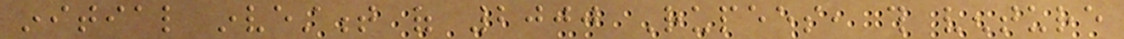initial investment of 2000 Rupees, this venture
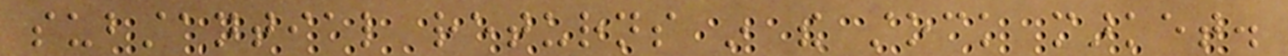substantial returns in the stock market.
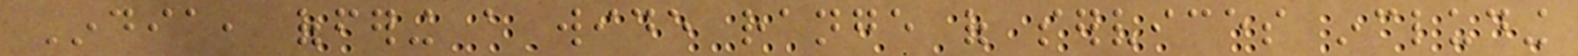India, offering a wide range of services including
